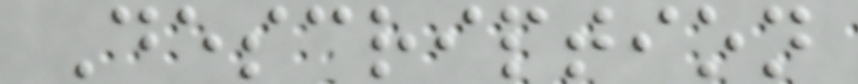Description
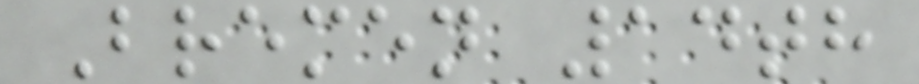Bremen 14th
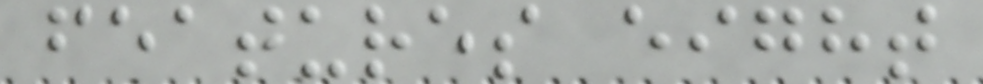features eight
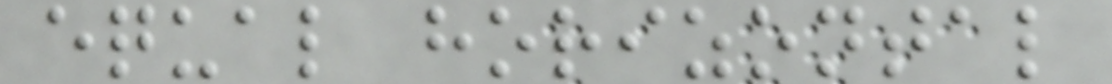equal horizontal
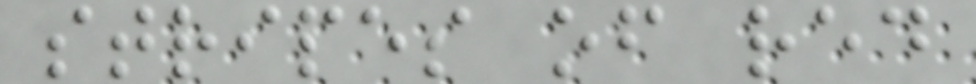stripes of red
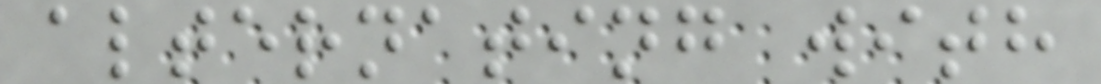alternating with
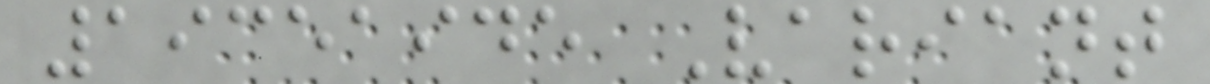19351945 Variant
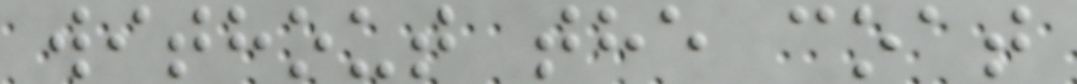without the coat
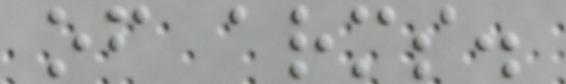of arms.
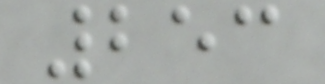253
